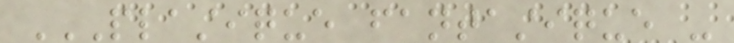PLASTIQUE FANTASTIQUE -
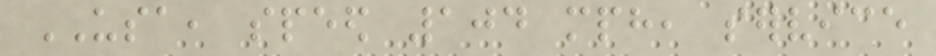USA, speed 104 mph, service
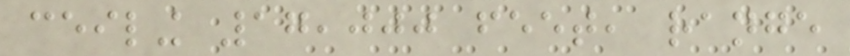ceiling 17,000 feet, range
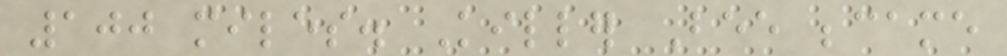100 miles. Killer Bee became
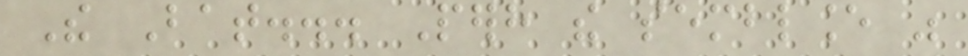The Bat... Perhaps the semblance was
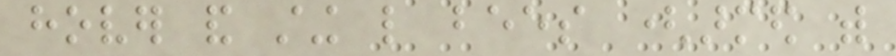hover and sting like bees (armed with
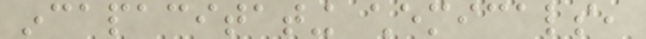incapacitating chemicals,
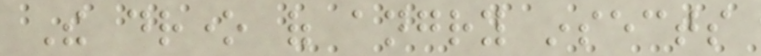The drone of angry insects
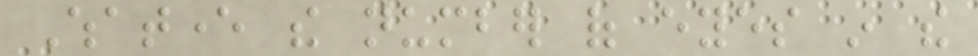Whatever the number of eyes in the
